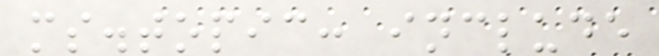ms.topic: include
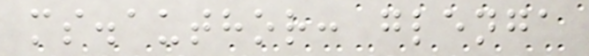ms.author: glenga
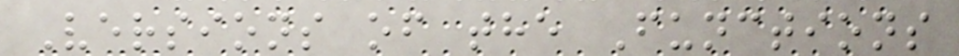Versions of the Functions
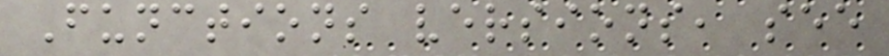Functions versions, see
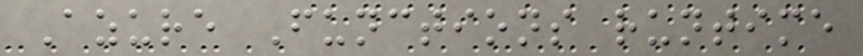Azure Functions runtime
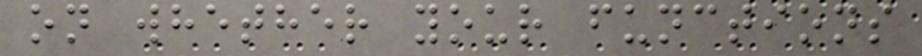on whether your functions
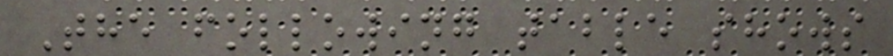The following table shows
